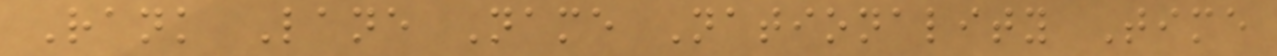Rank Lane Name Nationality Time
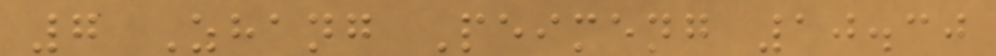7 Zhang Peimeng 10.30
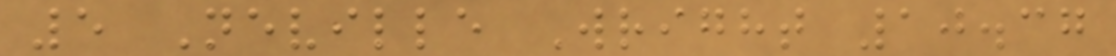5 Neville Wright 10.37
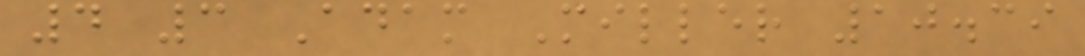4 3 Adam Miller 10.39
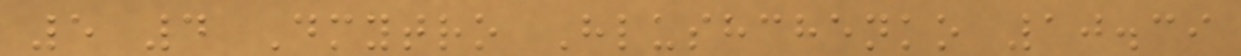5 4 Dmytro Hlushchenko 10.39
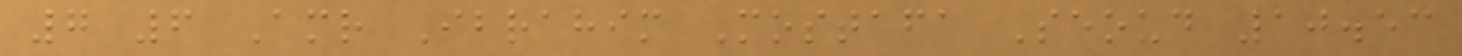7 6 Amr Ibrahim Mostafa Seoud 10.53
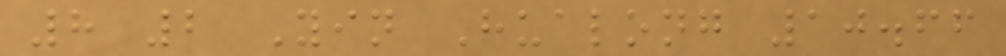8 2 Yin Hualong 10.66
